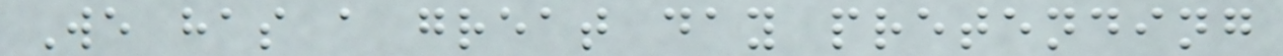We has a great day pretending
